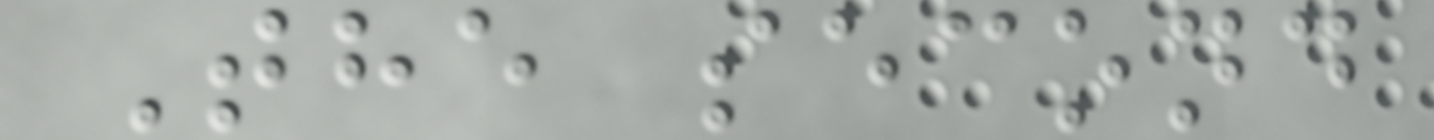The second
